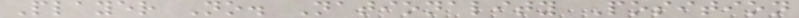Player No. Nationality Position
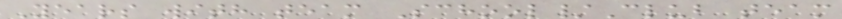Years with team School/Club team
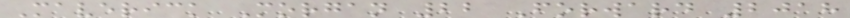Maverick Morgan 22 Forward 2018
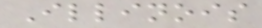Illinois
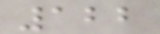122
